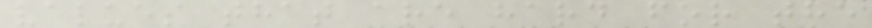values that are hard for the
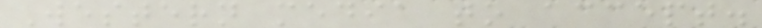Western media to accept.
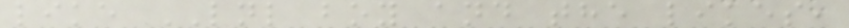like LNL boy and the likes,
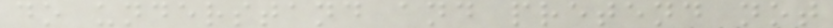do understand and pretend not
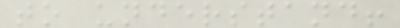to understand!
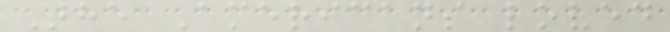The Americans loved
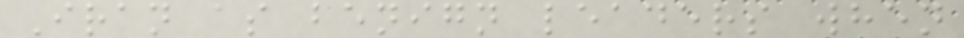Iran as benign leaders when
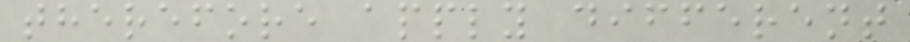therefore apply different
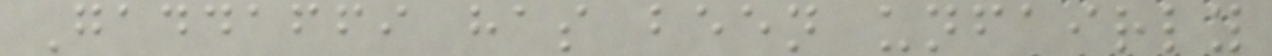Gaddaffi has been unfairly
